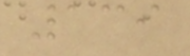139
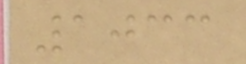1033
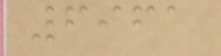6961
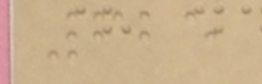625
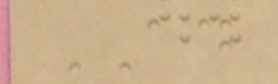AD
